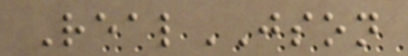RealJSON
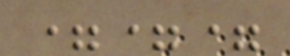===
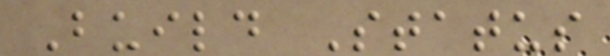Build Status
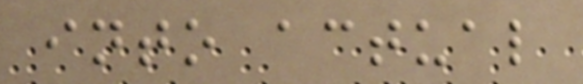into actual
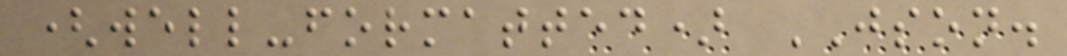(well-formatted) JSON.
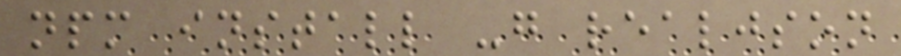npm install -g realjson
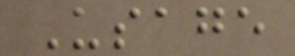Usage
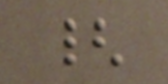{
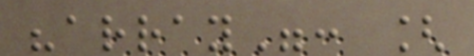"array": [
